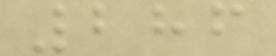286
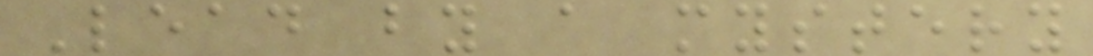Lead by a mystery
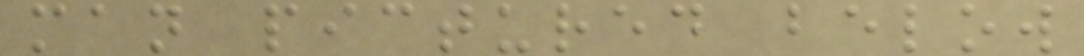man pictured below
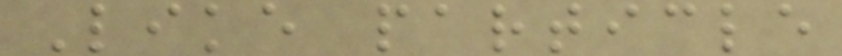Like particle
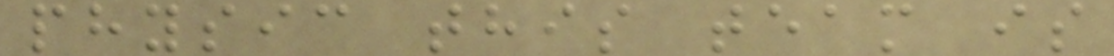physic this team is
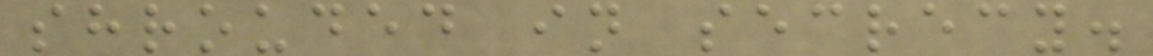shrouded in secrecy.
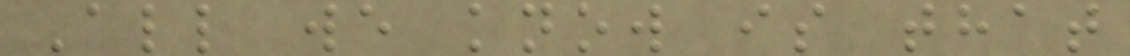All we know is that
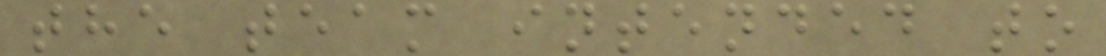the team intended to
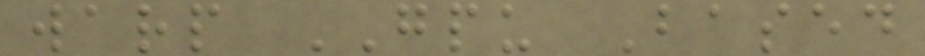warp GPU Based
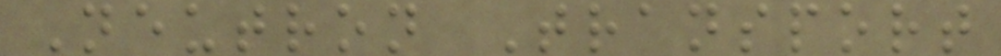Neutron Transport
